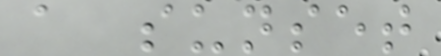a sunset
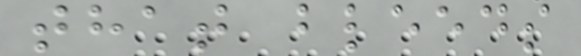that bleeds
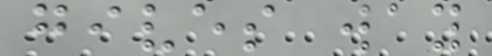gives way
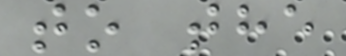to the
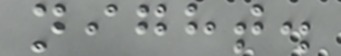night.
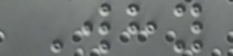Why
